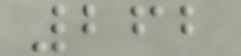262
